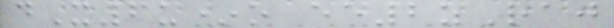dX6u*o ee2zRaj
